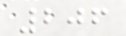206
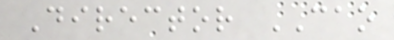Director CAO
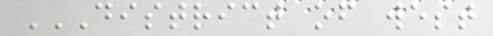DISTRICT OF WEST
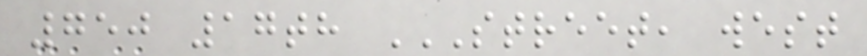750 17th STREET, WEST
